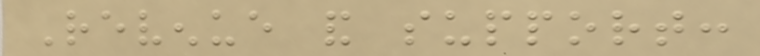Revenue and support:
